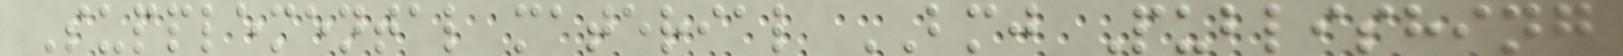Supplemental material BMJ Publishing
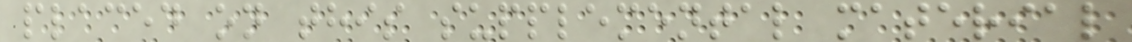placed on this supplemental material
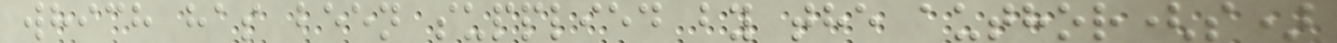which has been supplied by the author(s)
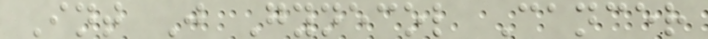Int J Gynecol Cancer
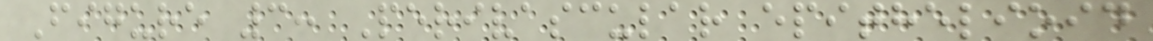Figure 3: Perivascular epithelioid
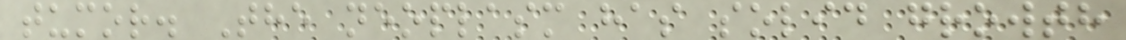tumor. The neoplasm has solid growth
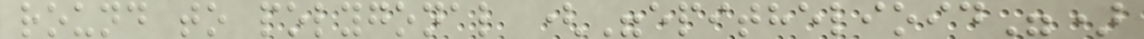round to polygonal ("epithelioid")
